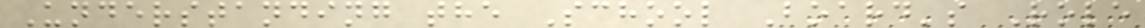Understanding the School Board's Role
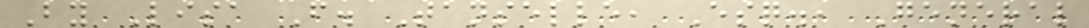By Lisa F. Tanselle, Esq., General
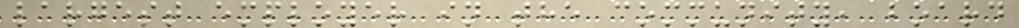largest employer in the community, board
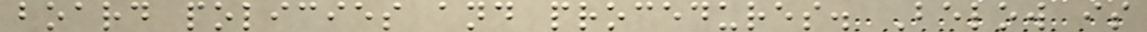board policies and procedures. Below is
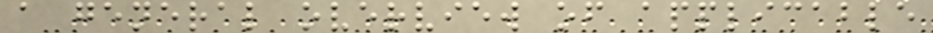a general overview of applicable
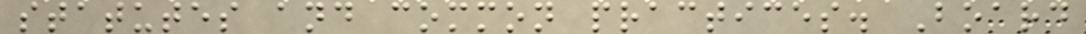statutes and common practices. Board
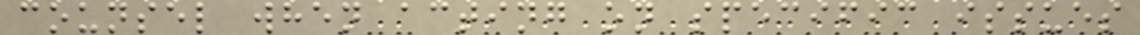counsel when acting on specific issues
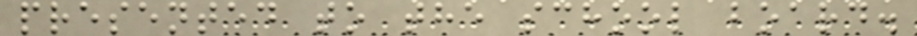presented to the school board.
